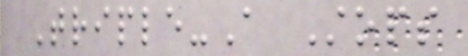Triple-A Stops
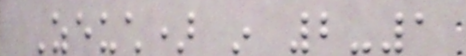Zeuch) in 2-1
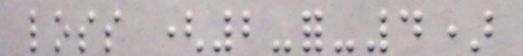loss (2-for-4)
